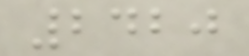2420
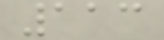113
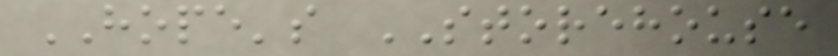HOPE's STOREHOUSE
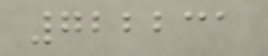722231
